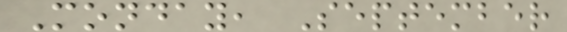Monday, September
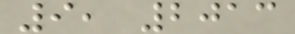9, 2013
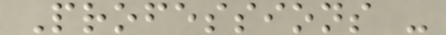Professions -
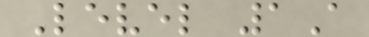Level 1A
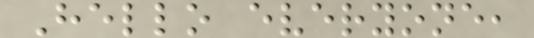Hello everyone,
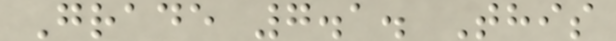Grade 7.1. This
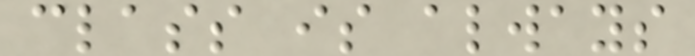class is always
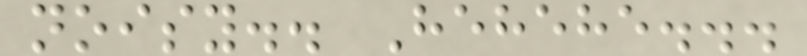noisy.. Hehehe...
